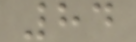84
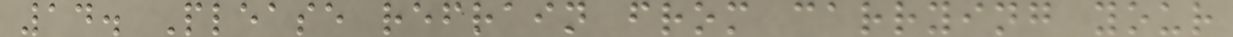14. Please refrain from carrying your
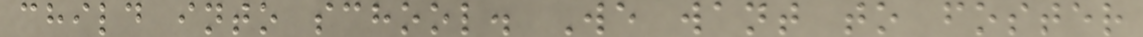child into school. We want to foster
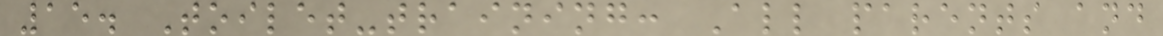15. Toilet-training: All parents and
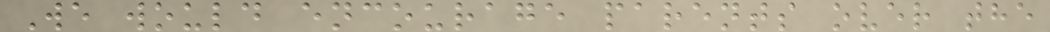We would encourage parents over the
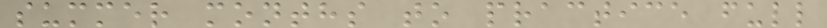summer months to practice full
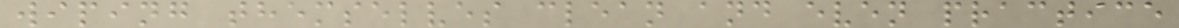wiping themselves clean and even practice
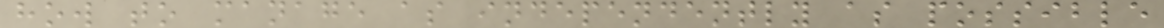how to manage as independently as possible
